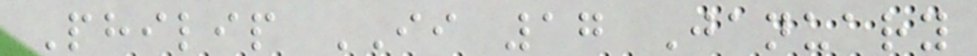Philip II 17 January
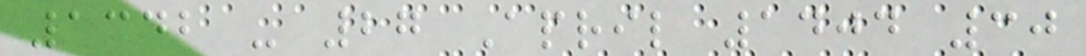1342 - 27 April 1404 30
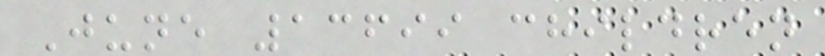June 13699 children
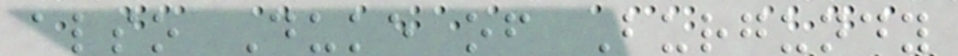also Duke of Burgundy
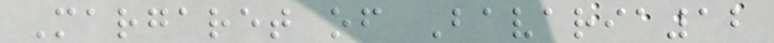Margaret of Bavaria12
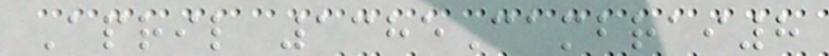April 1385Cambrai8
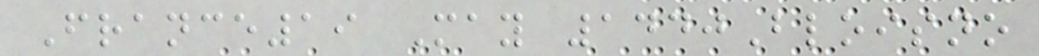France19 May 1440Bloisno
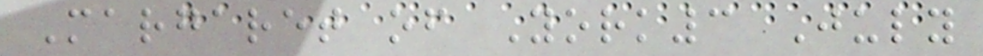Margaret of York3 July
